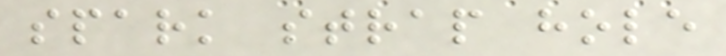spark strap hole
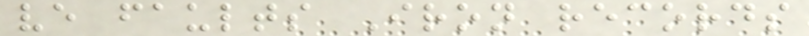ve faults Iron records
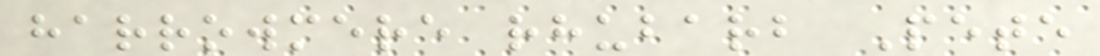harrowmere rhubarb Pete
